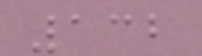132
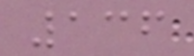136
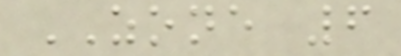ZONE 6
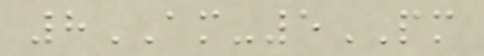8AM-5PM
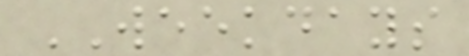WEEKDAYS
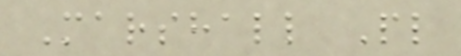Marshall Pl
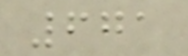671
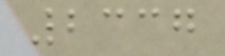2337
